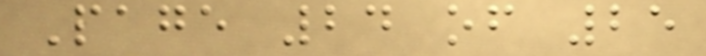Page 24 of 25
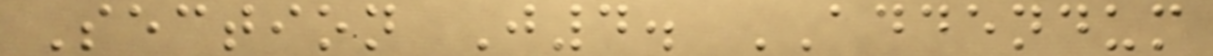Section J4. ADDENDUM
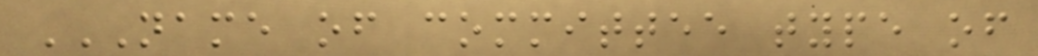NAME OF COMMITTEE TYPE OF
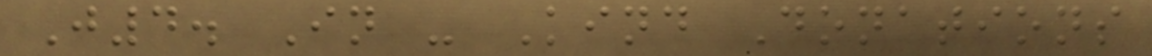J4. In - Kind Donations
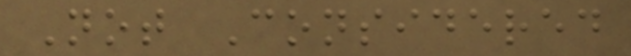Not Considered
